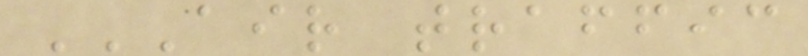AIR TRAFFIC
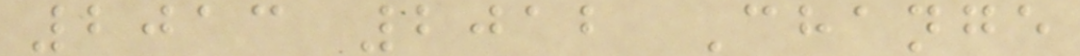2013 2012 Change
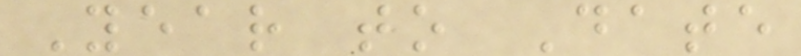Year to Date
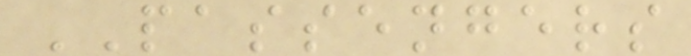PASSENGERS
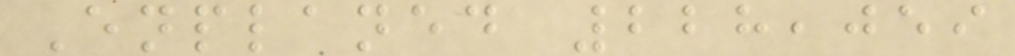Enplaned 228,059
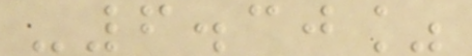-6.30%
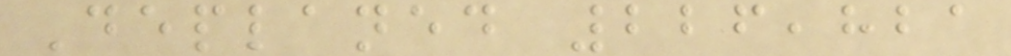Deplaned 226,821
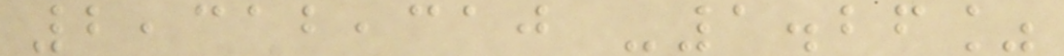2,312,310 -1.26%
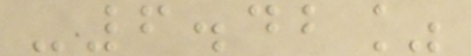-6.42%
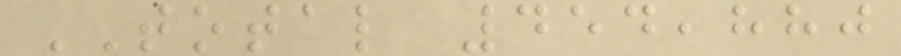TOTAL 454,880
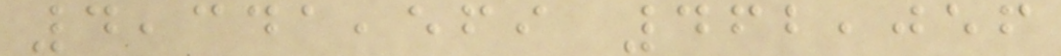4,341,569 462,056
